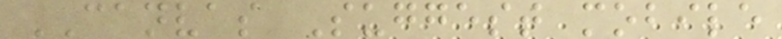CANVAS Suggest mobile
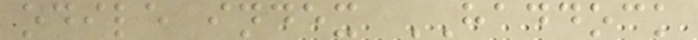odile index HADDOCK
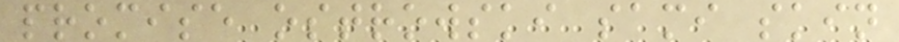promise ostrowski sami skin
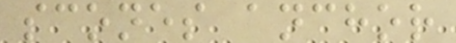scones anchor
